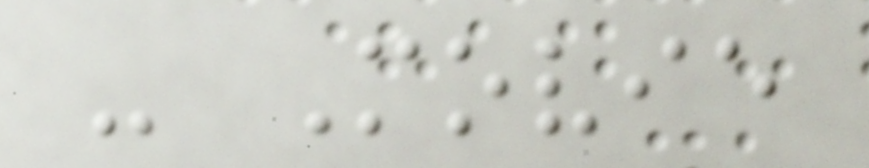- Movie
